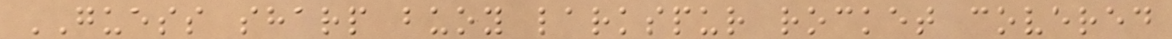GUESS sharp buoy larkspur rocket covered
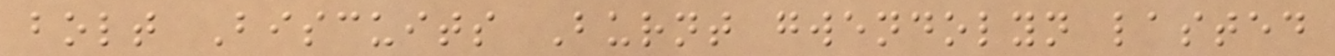bolt Biscuits Burnt gwendolyn lasted
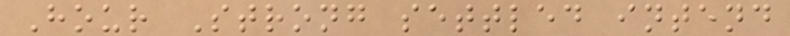Hour Strong settled intend
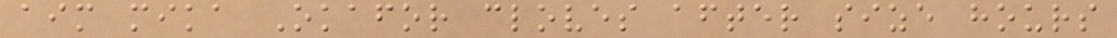aim mika Okafor cloves after size hours
